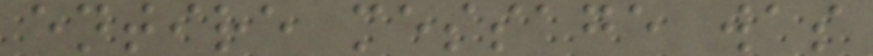entire message was
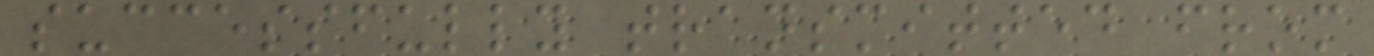successfully transmitted from
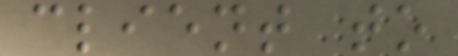client to
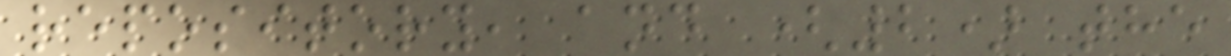repository, and (2) the
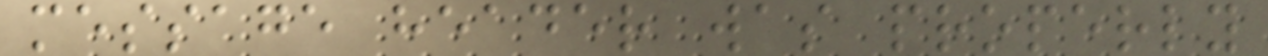message header was properly
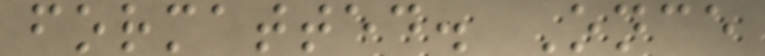formatted. Once
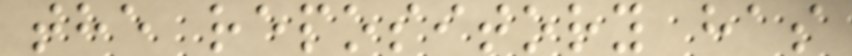the repository has
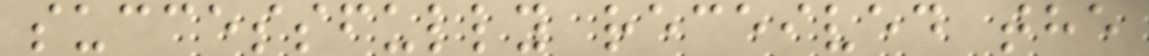successfully received the
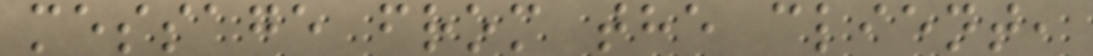message from the client,
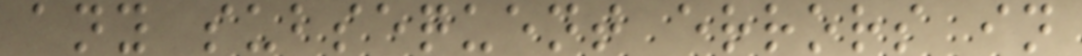any subsequent errors in
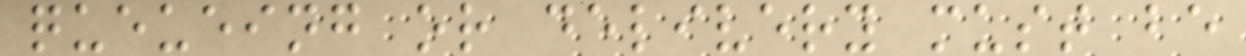queueing or delivery must be
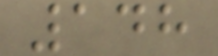148
